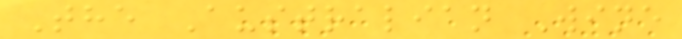The Australian Wine
